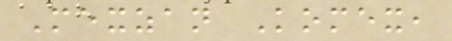Mexzan Komex,
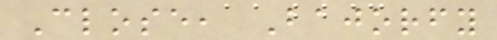Close, Bajorfy
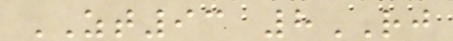ZT93 8RJ
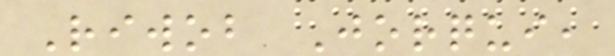Riwob Jorqui,
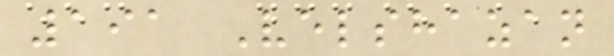191 Velshazan
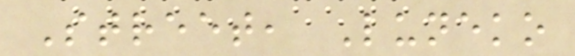Street, Luneko
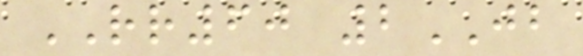RR60 2JB
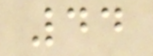44
